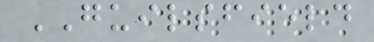GUILSFIELD
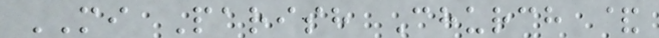MI Parish Church &
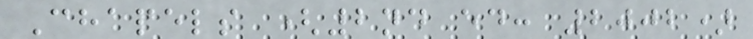Chapels (2nd ed: 2002)
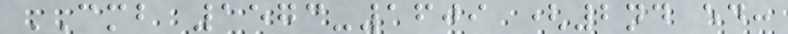CMB 1573-1609 (2nd ed:
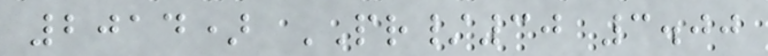2014) PR/30 3.00
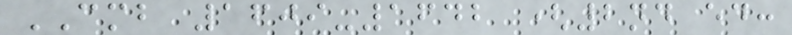CMB 1609-1642 (2nd ed:
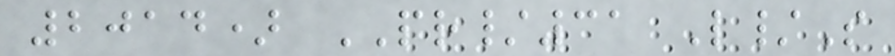2014) PR/31 L/S
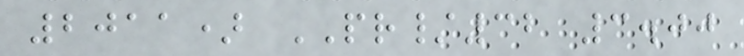2011) PR/32 3.00
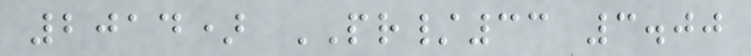2014) PR/33 3.00
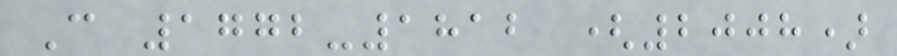C 1772-1812 (2008)
